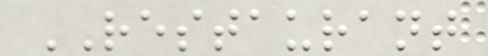RESTAURANT
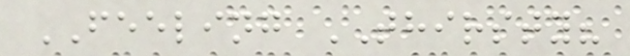FEELING THIRSTY?
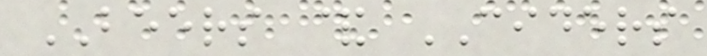BEERS & CIDERS
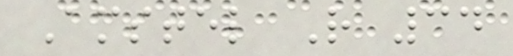Amstel R 34
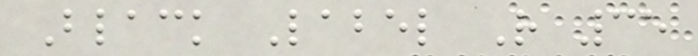Black Label R 35
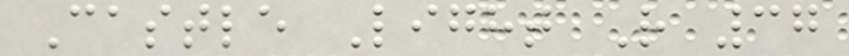Castle Light R 37
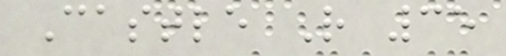Castle R 35
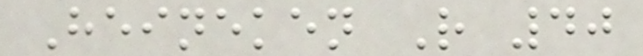Heineken R 40
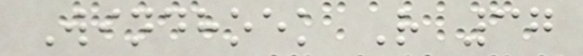Windhoek R 37
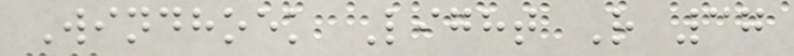Windhoek Light R 37
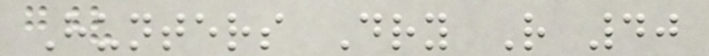Hunters Dry R 40
